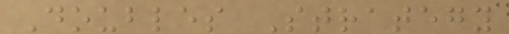Doubles Strategy
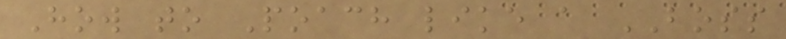How to Poach like a BOSS
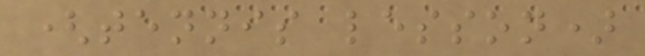(tennis lesson)
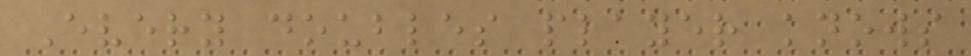Every doubles player knows
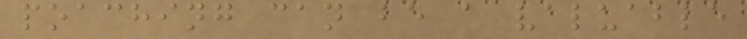poaching can be a valuable
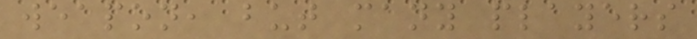weapon, but many players
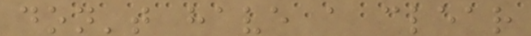don't have a clear
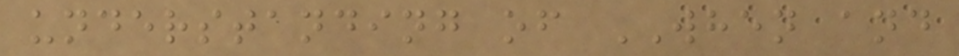understanding of WHEN and
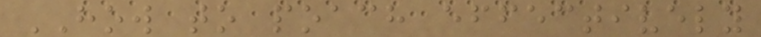HOW to poach effectively
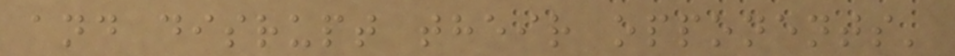and disrupt their opponents'
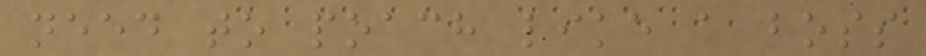need to poach like a boss
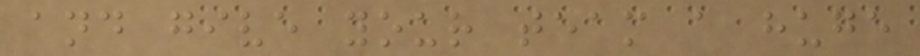and give your team a huge
